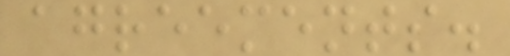agreements.
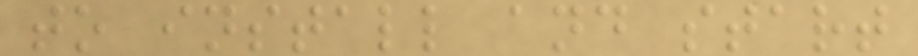to install and start
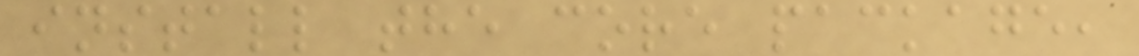install the core package,
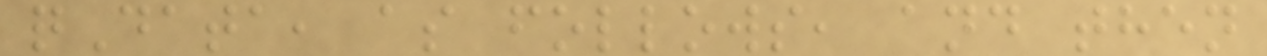qData, as follows, and then
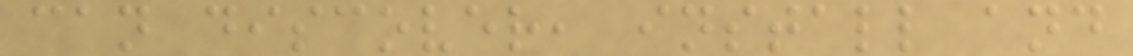can discover, install and
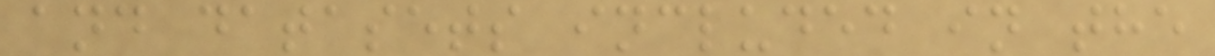and datasets included in the
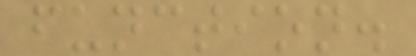function.
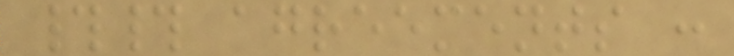## agreements :
